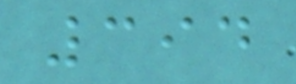394
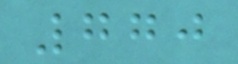770
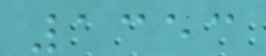1353
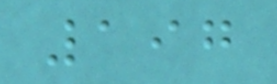197
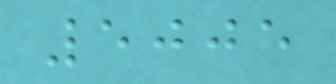5005
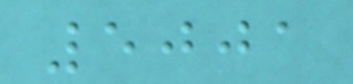5001
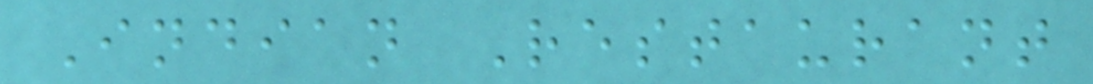Indian Restaurant
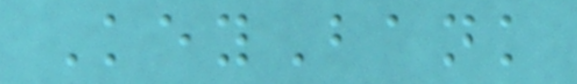KeyBank
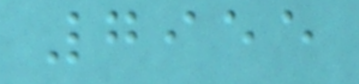7955
